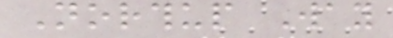Northup Way
